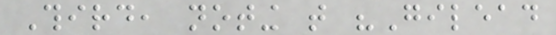Third, noting that "Gilead
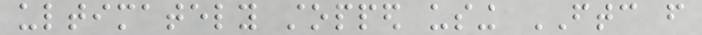ultimately stopped using FTC from
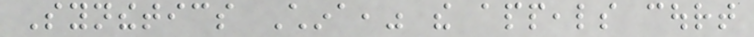Synthetics China," the appeals court
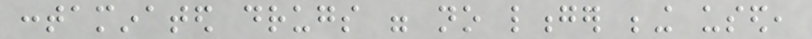contaminated drugs were no longer being used,
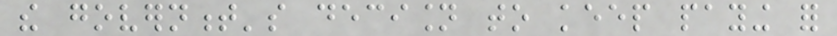the government's decision to keep paying for
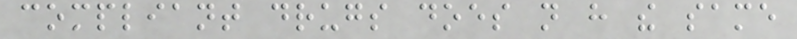compliant drugs does not have the same
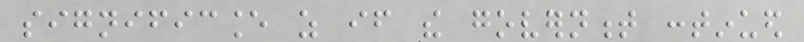significance as if the government continued
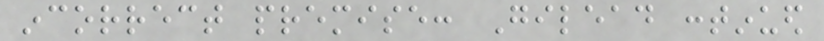incorrect premise: Gilead continued
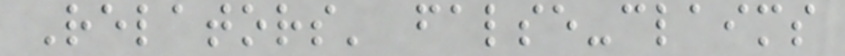Relators' false-claims
